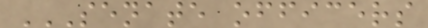SENATE OFFICERS
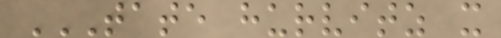TATE HURVITZ X
